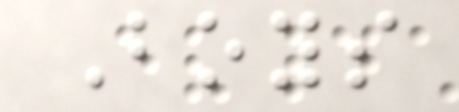Boys
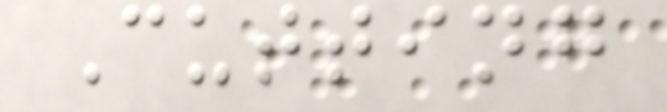Cutting
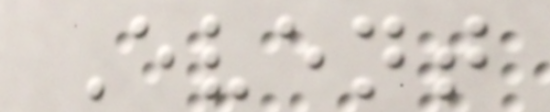Event
